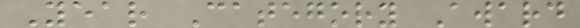Year Category Award
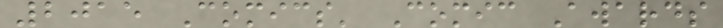2015 Comics' Comic Awards
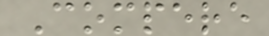Compere
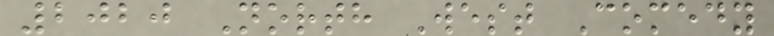2020 North West Comedy
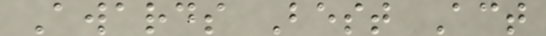Awards Best Act
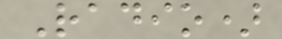Radio)
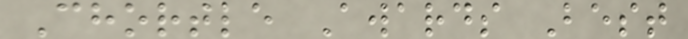Chortle Awards Best
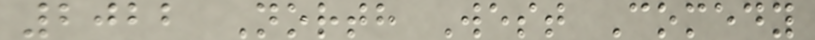2022 North West Comedy
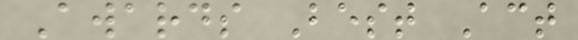Awards Best Act
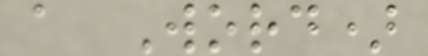a Word)
